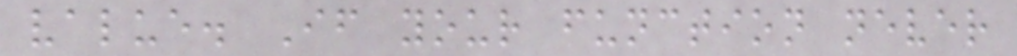value. If your function never
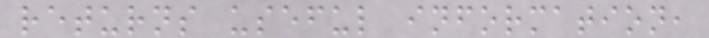returns useful information,
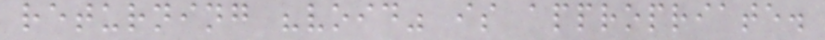returning "void" is appropriate.
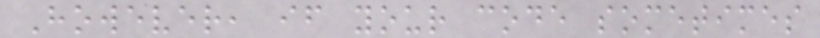However, if your code sometimes
